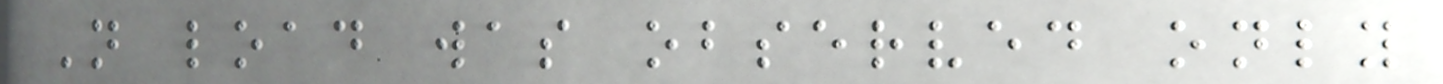N load was observed only
